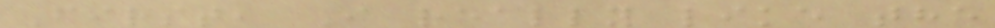First, I really like the
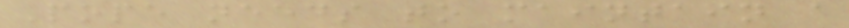Pope needs to maintain a
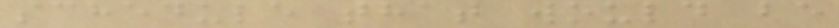schedule that would be
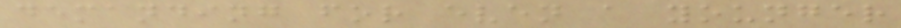demanding for even a younger
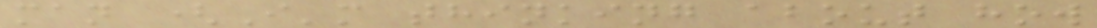man (I'm thinking about how
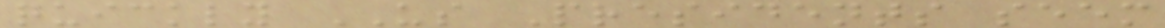quickly US Presidents seem
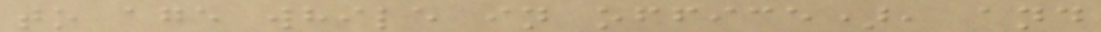to age while in office), and
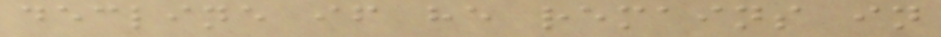decline if he remains in
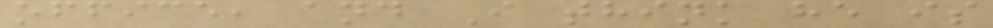office, and I think he is
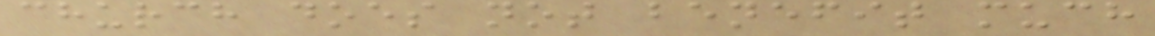church does not benefit much
